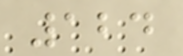124
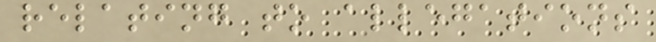relating to allegations
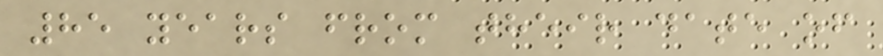85 years from their date of
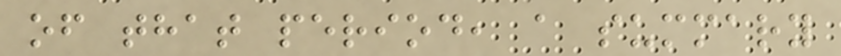of that period, a summary
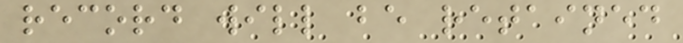record will be retained
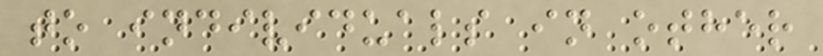to individuals in other
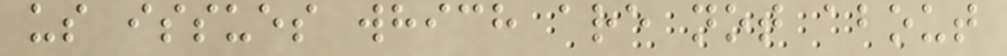us issues which are not about
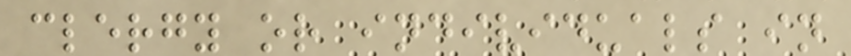clergy or individuals in
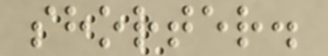shorter.
